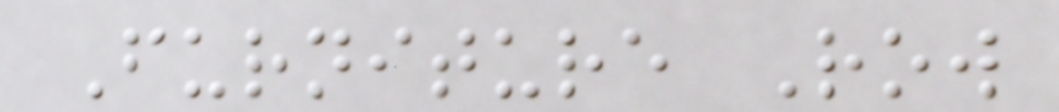Furniture Row
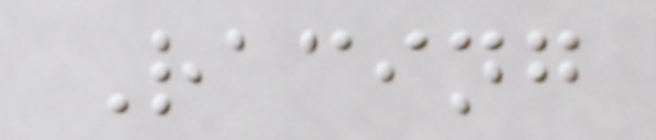Racing
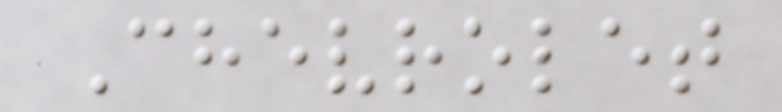Chevrolet
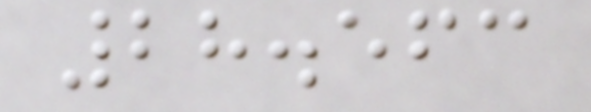28.563
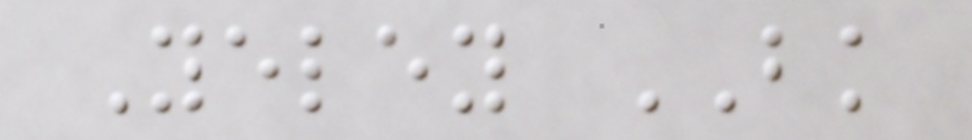Yeley BK
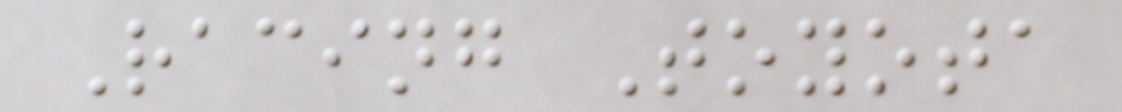Racing Toyota
